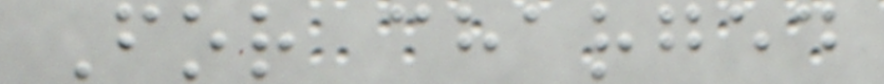For charged
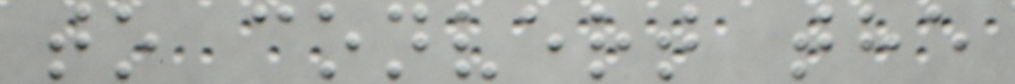to convert the
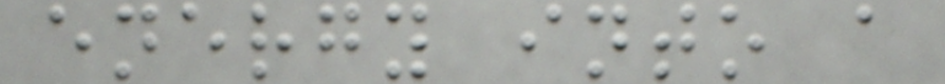energy into a
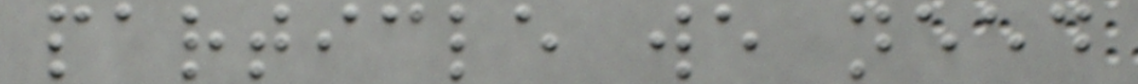particle we need
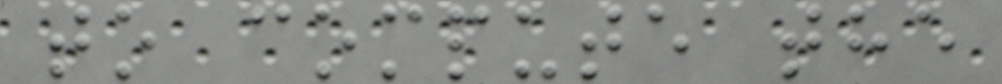to compute the
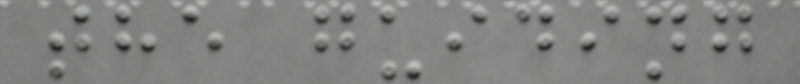the guiding
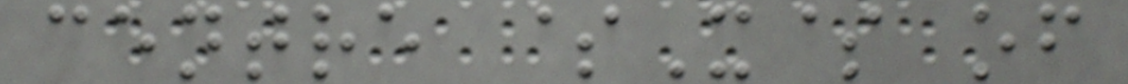centre $X$ of
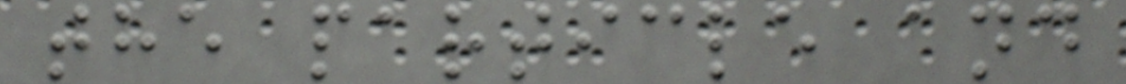the particle and
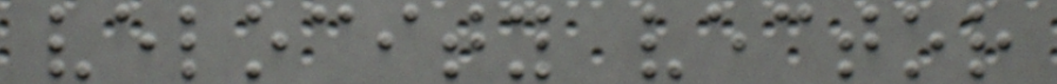velocity vector
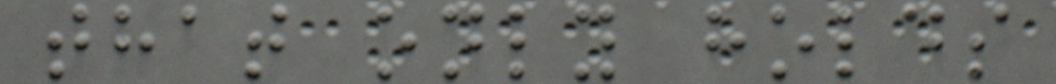that only holds
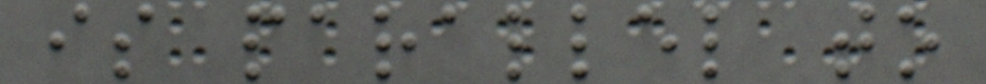is parallel to
